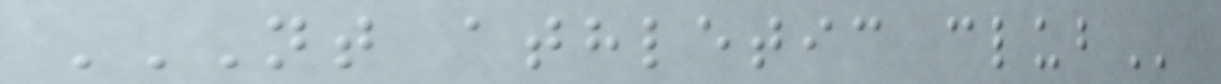NT ATHLETIC CLUB
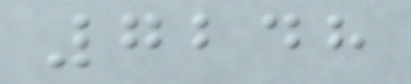7248
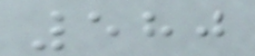580
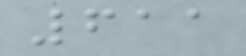611
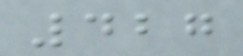427
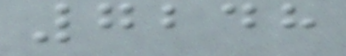7248
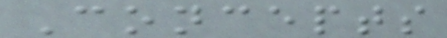Concepts
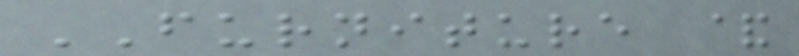FURNITURE &
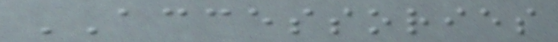ACCESSORIES
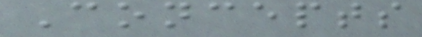Concepts
